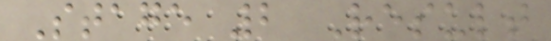Stage 2 Result
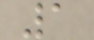1
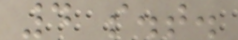4 s.t.
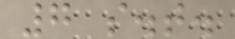7 s.t.
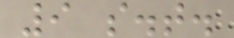9 s.t.
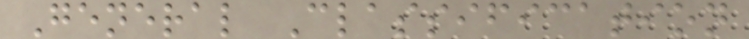General Classification
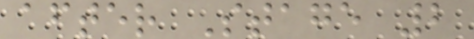after Stage 2
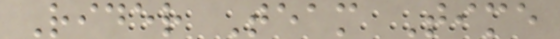Rider Team Time
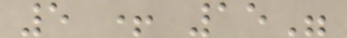5 + 15"
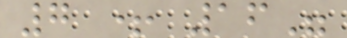7 + 16"
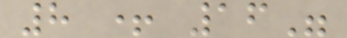8 + 16"
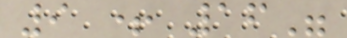9 + 16"
